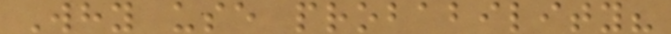Why use probability?
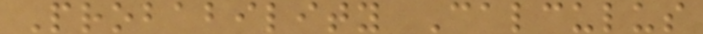Probability Calculus
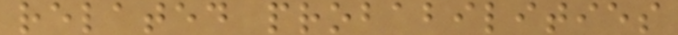related probabilities
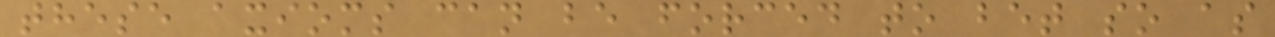these axioms can be forced to bet so as
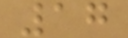17
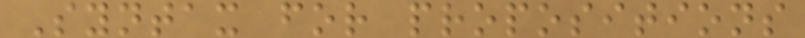Syntax for propositions
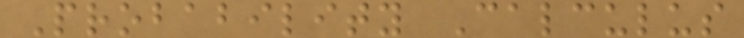Probability Calculus
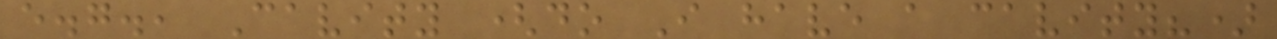e.g., Cavity (do I have a cavity?)
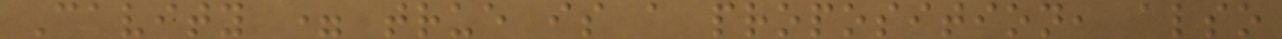Cavity = true is a proposition, also
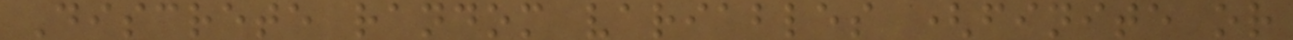Discrete random variables (finite or
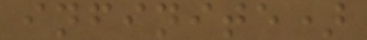infinite)
